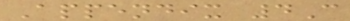Appendix 4C
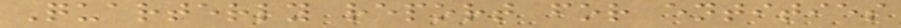Quarterly report for entities
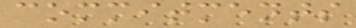commitments
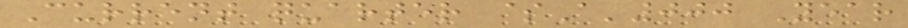Current quarter $A'000 Year
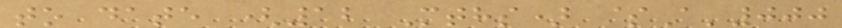to date (12 Mths) $A'000
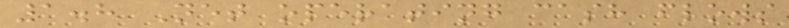1.8 Net operating cash flows
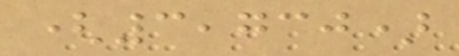(3,730)
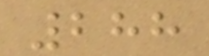288
